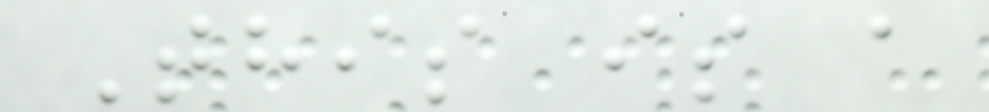This is a
